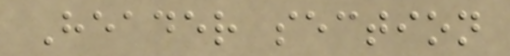Header section
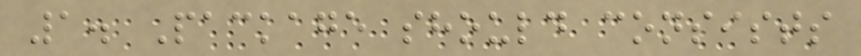1. Package should consists
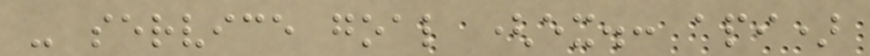- service goal (ex.: api)
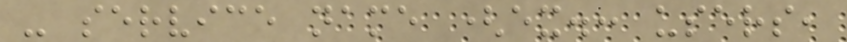- service name (ex.: users,
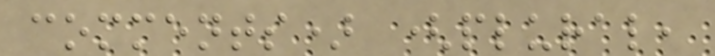comments) (plural,
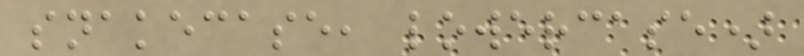snakecase, lowercase)
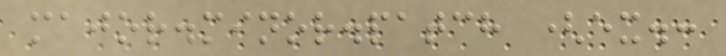major.minor.patch (ex.:
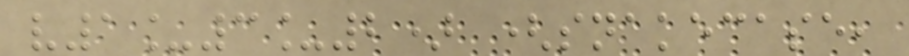v1_3_2) (snakecase,
